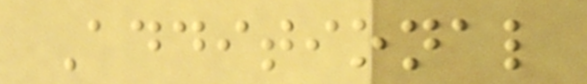Additional
